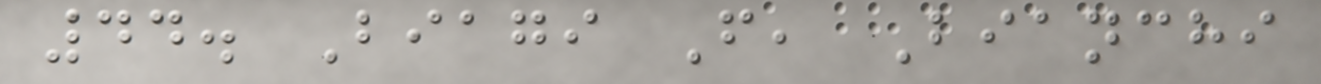44. Biagi F, Bianchi
